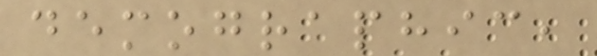demographic,
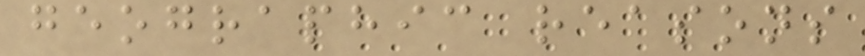geographic reasons
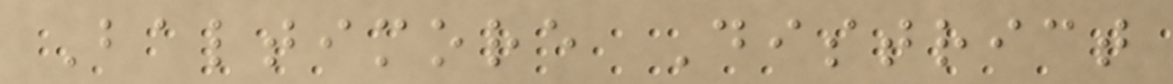Baltimore District
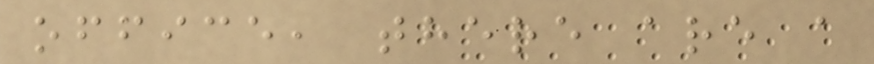office, there are a
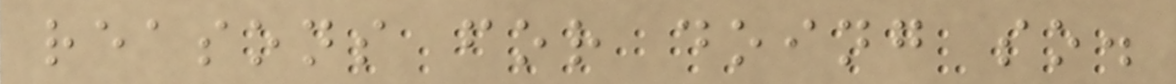reasons for doing so.
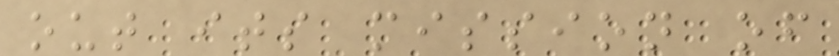out its mission of
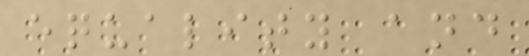equality and
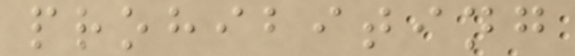prohibiting
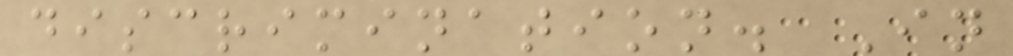discrimination. In
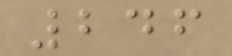246
